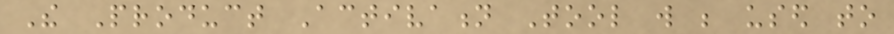The Product Activation Tool will be used to
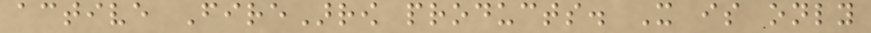active FireArrow products. It is only
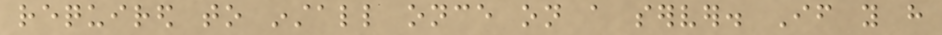required to install once on a server. If you have
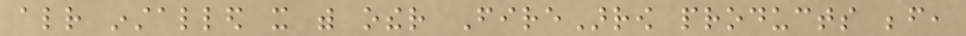already installed it with other FireArrow products before,
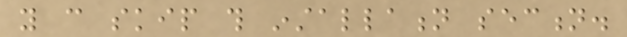you can skip this installation section.
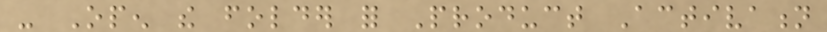- Open the folder for Product Activation
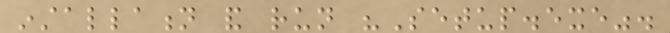installation and run "Setup.exe".
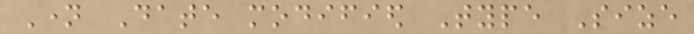Name Date modified Type Size
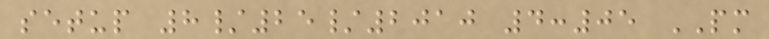setup 8/25/2010 4:05 PM
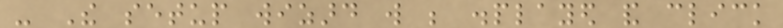- The setup wizard will be displayed and click
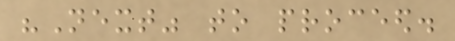"Next" to proceed.
